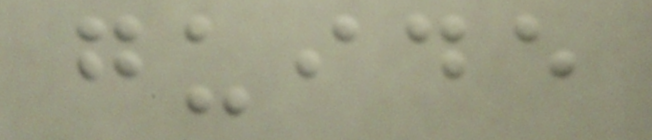guide
